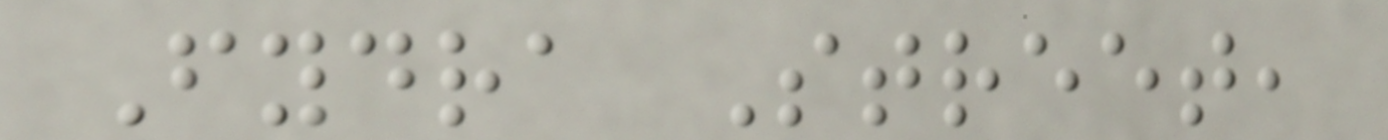Fydra Street,
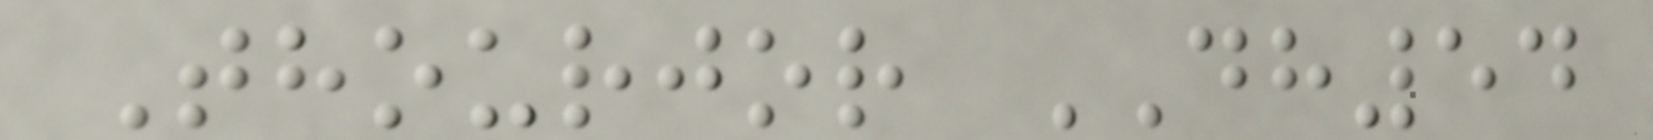Thourjor DH54
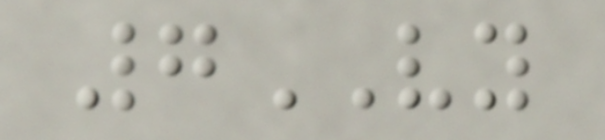7VY
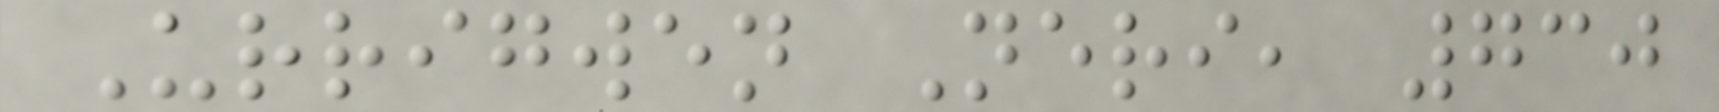Urrigwen Neri, 730
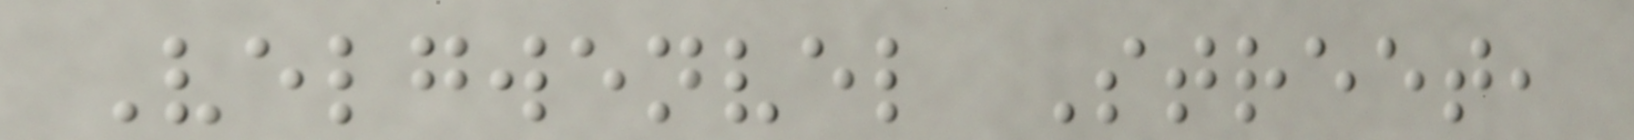Velgwenvel Street,
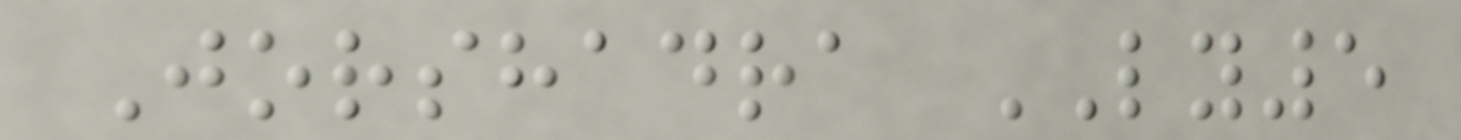Jorshadra LY5
